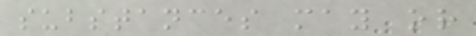substances may or
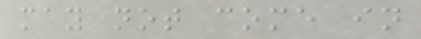may not come in
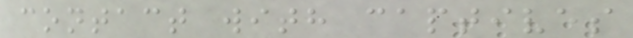contact with captives
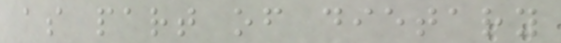as part of dietary
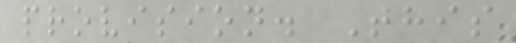provision. This
